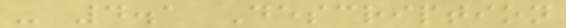- 4.1 Description
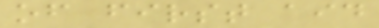of first aid
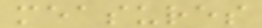measures
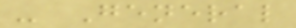- General
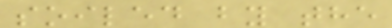soiled by the
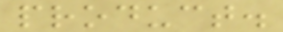product.
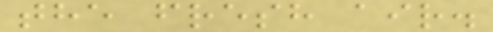the fresh air.
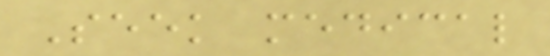Seek medical
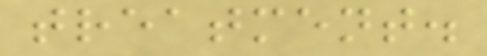treatment.
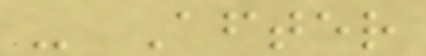- After
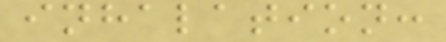inhalation:
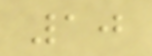10
